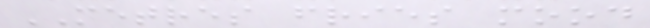METRES fries mood
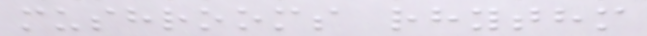mushrooms rhythm
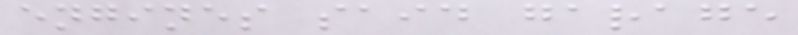engines said garage
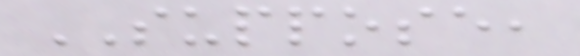SUPPOSE,
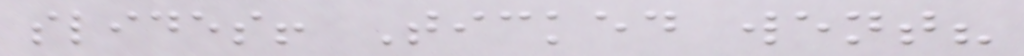slides! Ticked went?
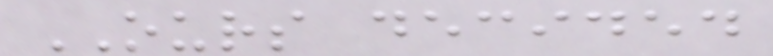OURS decided
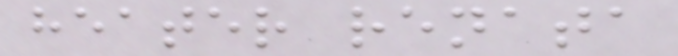heater renata
